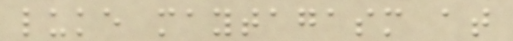luke maytagasm at
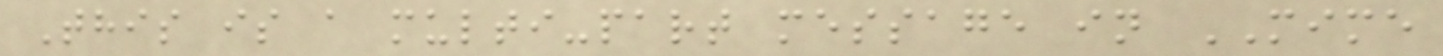This is a multi-part message in MIME
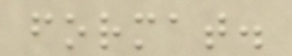format.
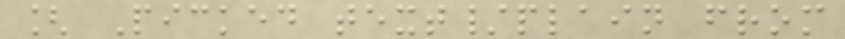[ Picked text/plain from
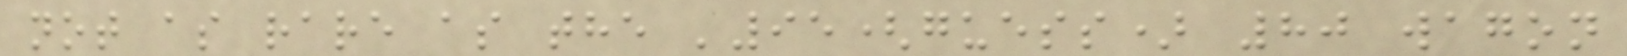not as rare as the '95(guess) 80 wagon
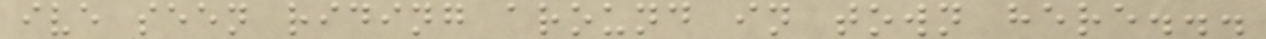ive seen riding around in town here...
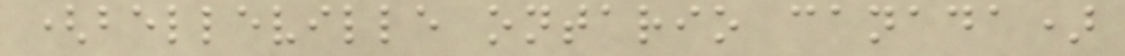(belleville ontario canada)
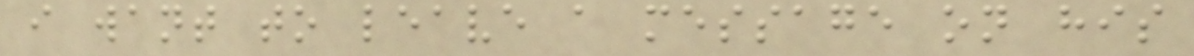i want to leave a message on his
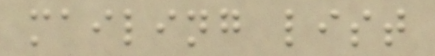mailing list
